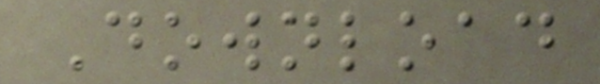Download
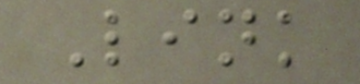Link
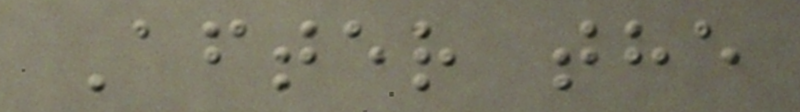After the
